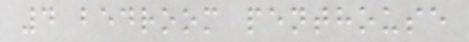4 bedroom penthouse
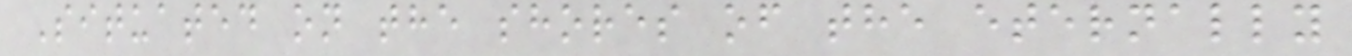Situated on the shores of the eternally
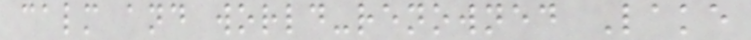calm and world-renowned Lake
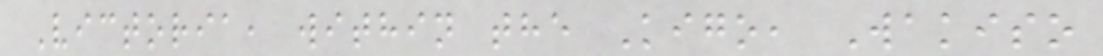Victoria, within the Kigo, Wakiso
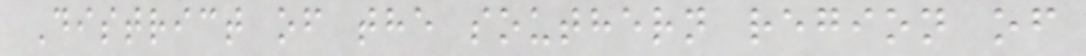District of the southern region of
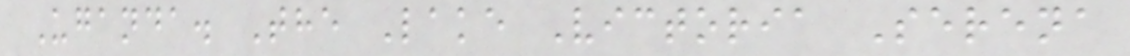Uganda. The Lake Victoria Serena
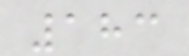183
